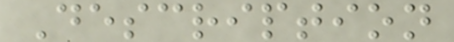Description
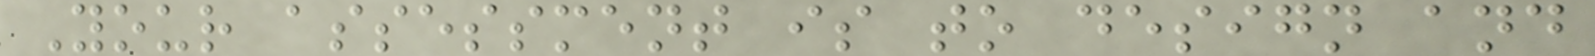Your assessment is to design and
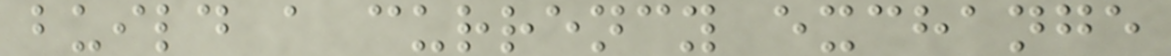build a currency exchange
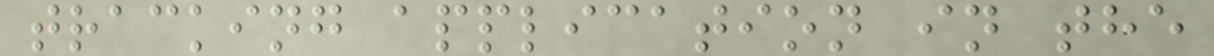tracking application in the
